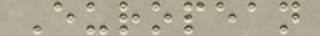European
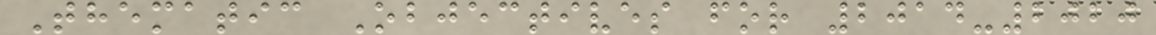Thematic Objectives for 2014-2020
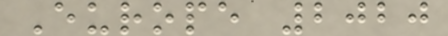Europe 2020
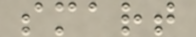smart
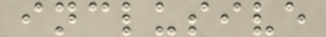inclusive
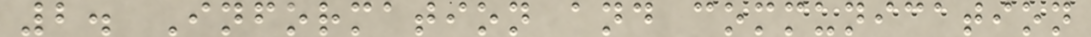2. Information and communication
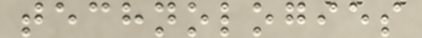technologies
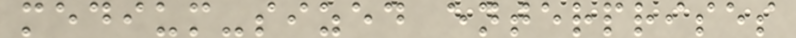medium-sized enterprises
